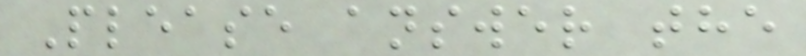Please answer the
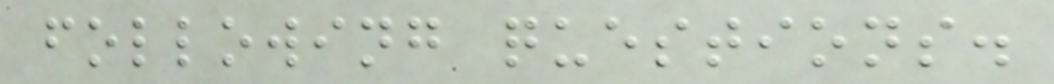following questions.
